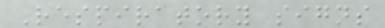Respiratory signs
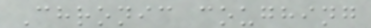Chronic coughing
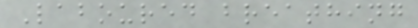Laboured breathing
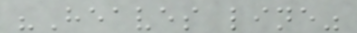"Heaves line"
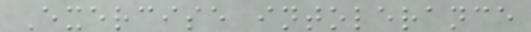Exercise intolerance
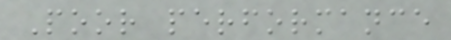Poor performance
